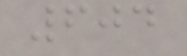604
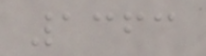1363
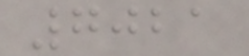7021
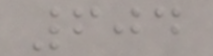604
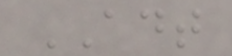ADT
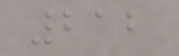212
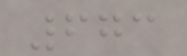673
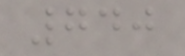740
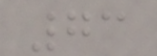73
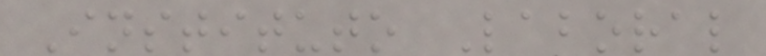Instituto Laboral
